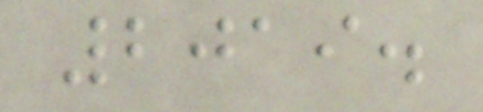2019.
